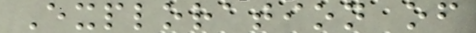Exploration of
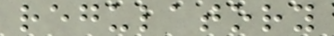regulatory
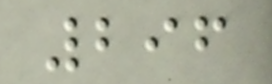296
